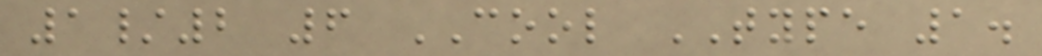1/2 6 COOL TYPE 1.
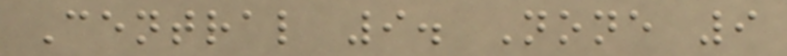Central 9. None 9
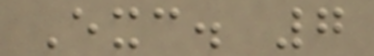Exc. 7
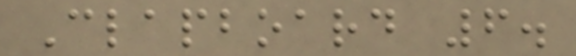Clapboard 6.
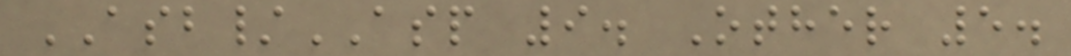ASB/ASP 9. Other 5.
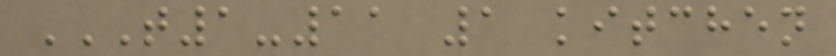T1-11 1 KITCHEN
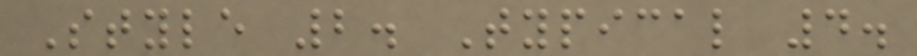Style 2. Typical 4.
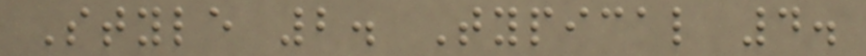Style 2. Typical 4.
